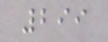299
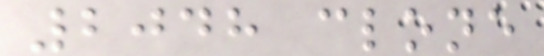2048 clone
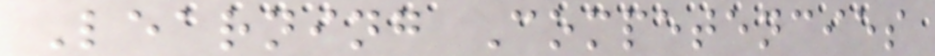Learning Competencies
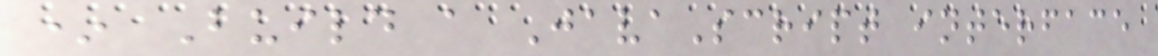* Build a JavaScript interface
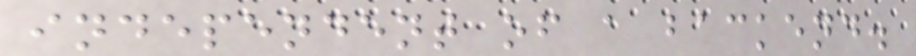independent of a backend.
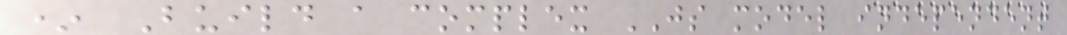* Build a complex JS model independent
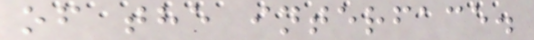of the interface.
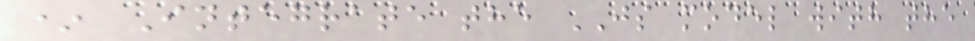* Integrate the JS model with the
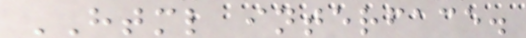HTML interface.
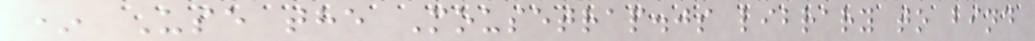* Use the Mousetrap.js library to bind
